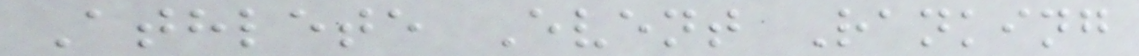Athlete Event Ranking
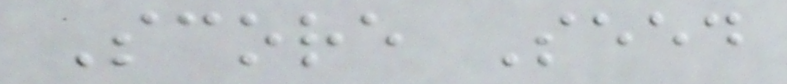Score Seed
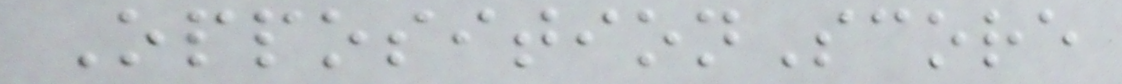OppositionScore
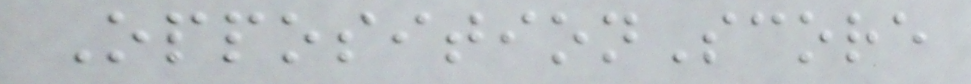OppositionScore
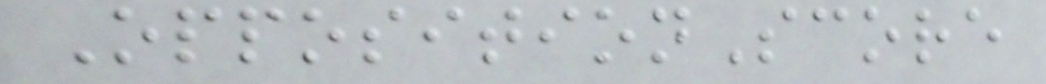OppositionScore
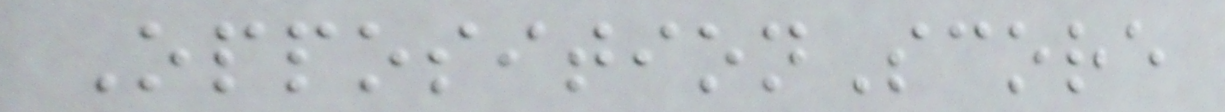OppositionScore
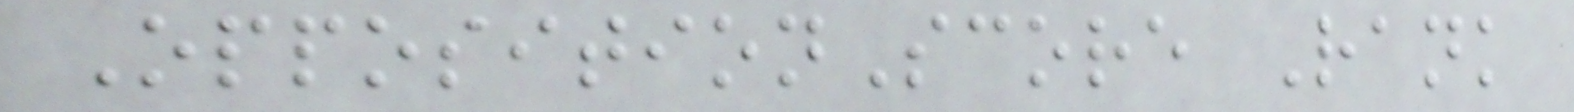OppositionScore Rank
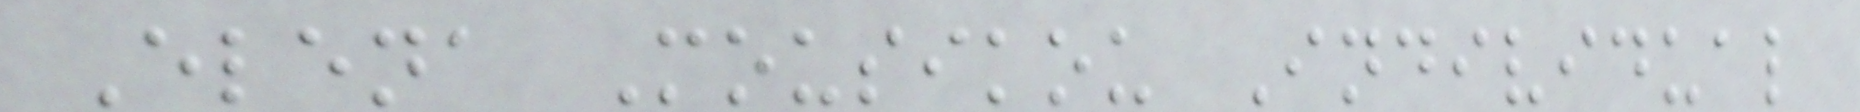Elena Mousikou Individual
